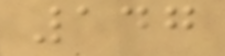147
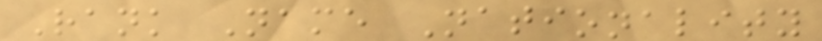Rank Name Nationality
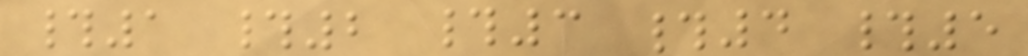#1 #2 #3 #4 #5
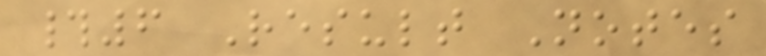#6 Result Notes
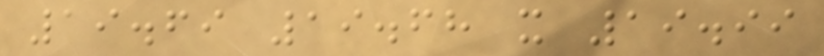19.69 19.68 x 19.99
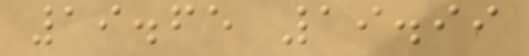19.65 19.99
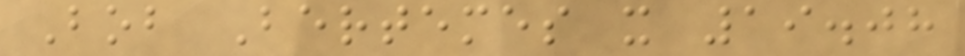Bob Bertemes x 19.08
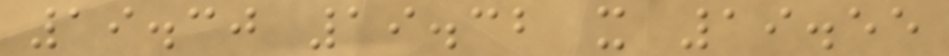19.30 19.32 x 19.55
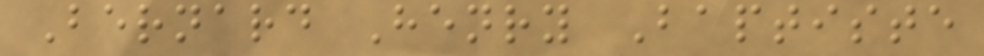Bernard Henry Baptiste
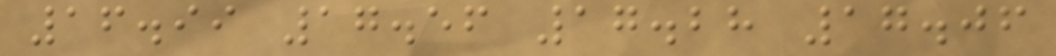16.99 17.56 17.28 17.06
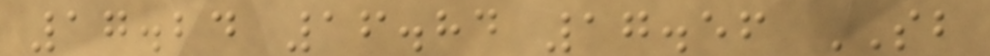17.24 16.84 17.56 SB
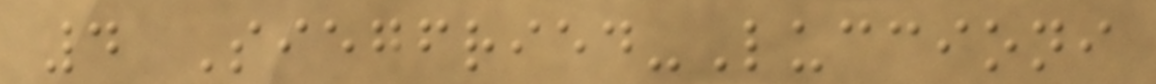4 Siegfried-Luccioni
